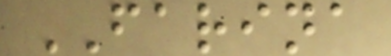FARINA
